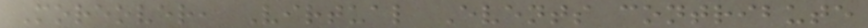Moreover, Virtual Events contribute
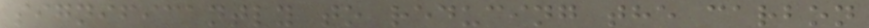significantly to reducing the carbon
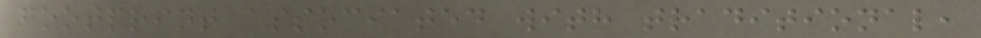footprint associated with traditional,
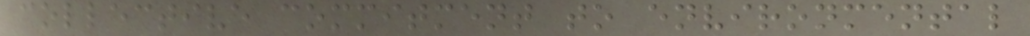collective commitment to environmental
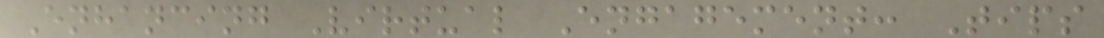Enhancing Virtual Engagement: Tips
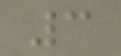3
